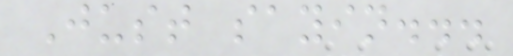Just sayin...
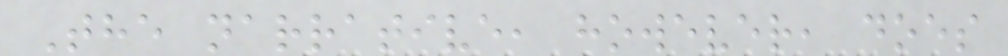The narrative, however, does
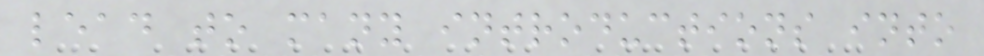lead to many introductions into
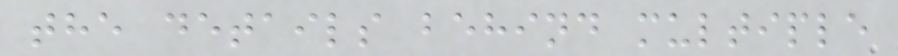the details behind multiple
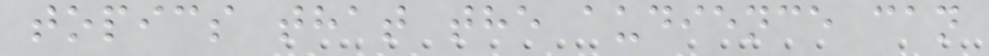topics that the audience can
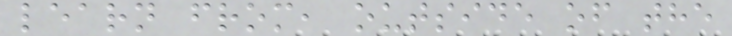learn from, outside of the
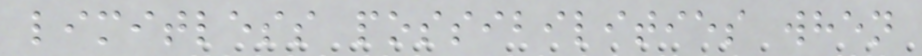limitless possibilities when
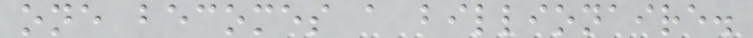one becomes a billionaire.
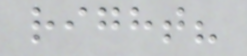right?
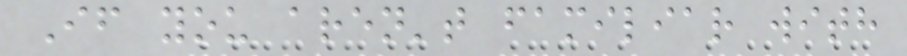If you aren't familiar with
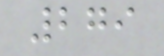279
